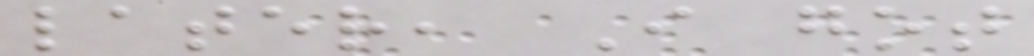later, I got
